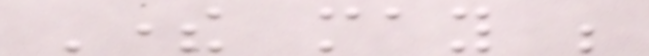There may be
